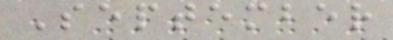September
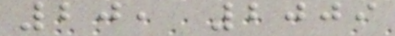20, 2009
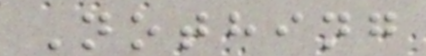Nothing
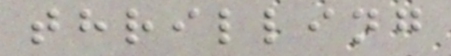thrilling
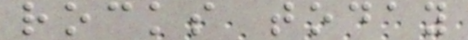rocks today
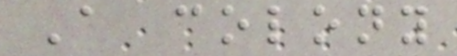A colony
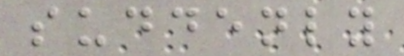suddenly
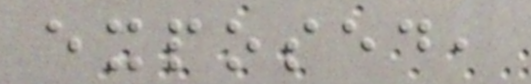exposed,
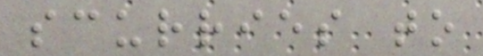scurries to
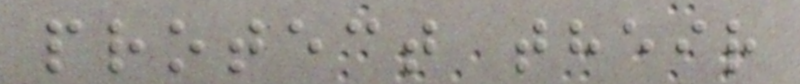protect their
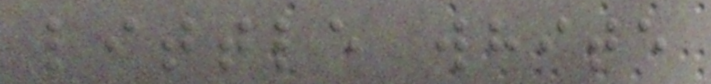little white
